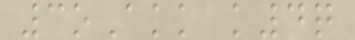3oAkk k4q
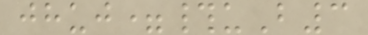jhuj=#uB3
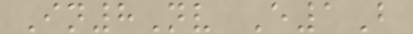In8Nv E1B
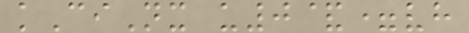kCiNx u0&=vh
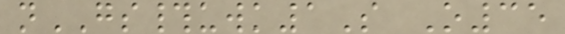nGS#uwk1S O35
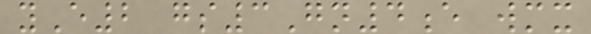yE2 gs3Gn4e wmx
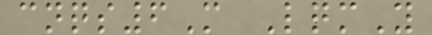cnqs6M LqmY
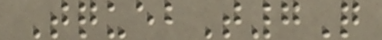TquebT7Q
